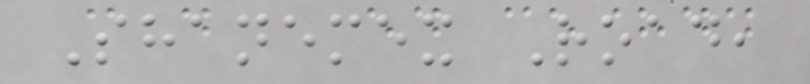Shanemex Road,
